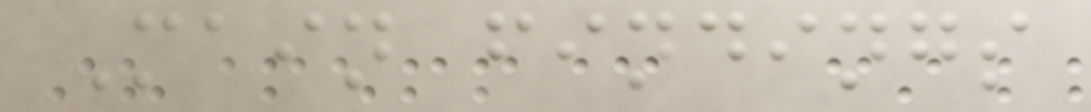Main findings
